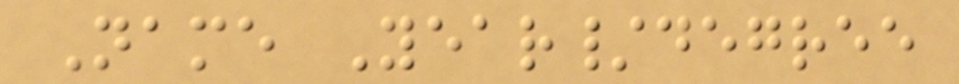Name Year/degree
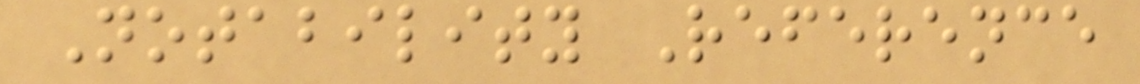Notability Reference
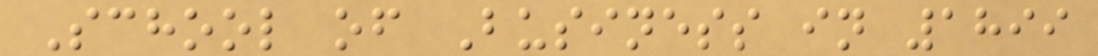School of Business in 1899
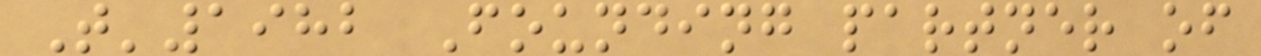T'1982 Founding partner of
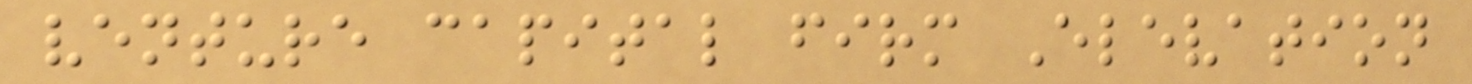venture capital firm Elevation
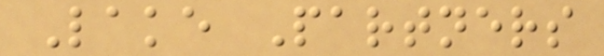Lake Partners
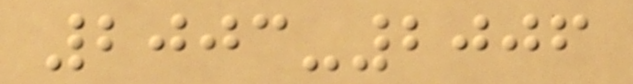2003-2006
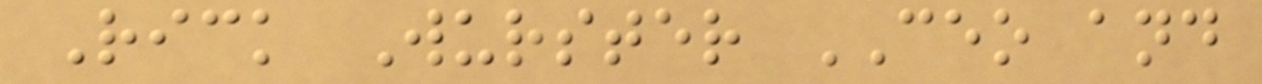Rick Wurster CEO and
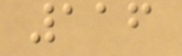116
